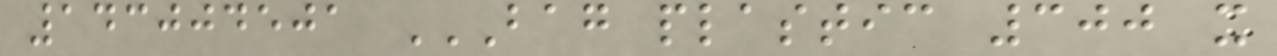143004501 BAG PLASTIC 300 X
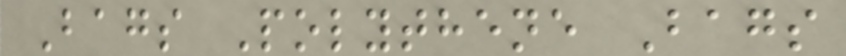Bags Polythene Bags
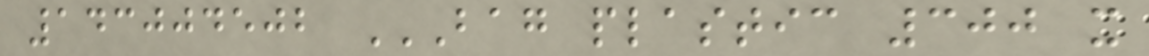143004502 BAG PLASTIC 300 X
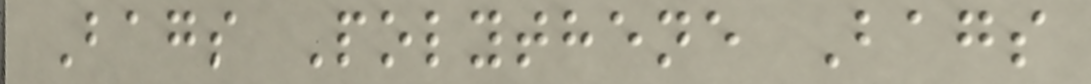Bags Polythene Bags
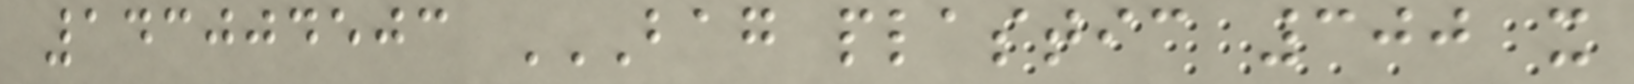143004503 BAG PLASTIC 300 X
